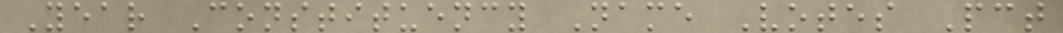Year Constituency Name Votes Pct
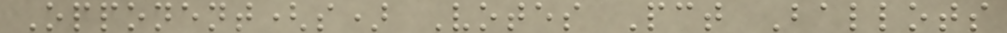Opponent(s) Votes Pct Ballots
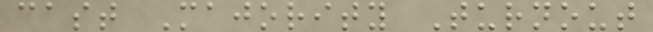cast Majority Turnout
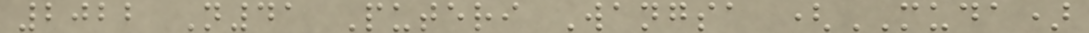2022 N41 Puteri Wangsa (MUDA)
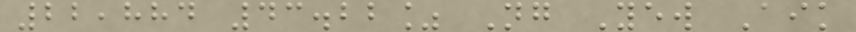22,884 43.22% Ng Yew Aik
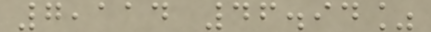7,114 46.94%
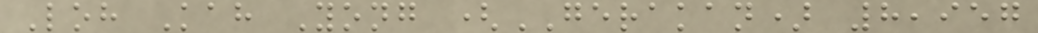Loh Kah Yong (GERAKAN) 8,957
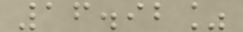16.92%
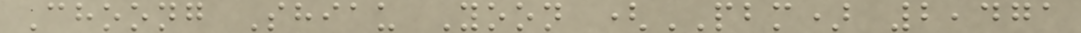Choong Shiau Yoon (PBM) 2,471
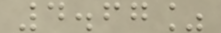4.67%
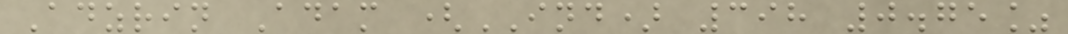Adzrin Adam (IND) 398 0.75%
